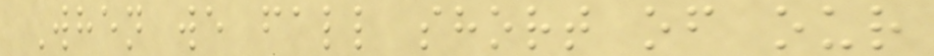When we fall short of our
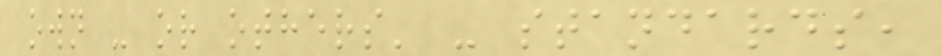own - or others' - standards,
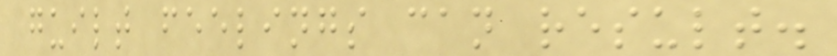guilt feelings can result.
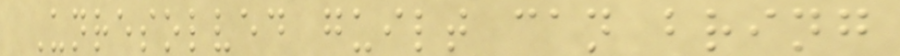Unresolved guilt can bring
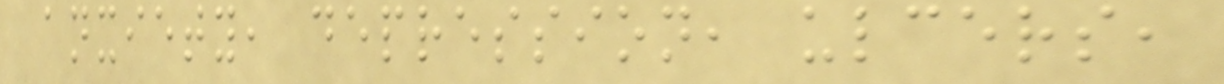anxiety, depression, ulcers,
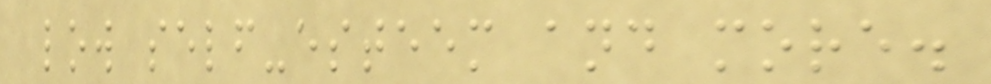low self-esteem and more.
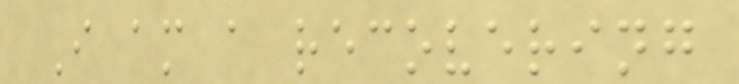I am a recovering
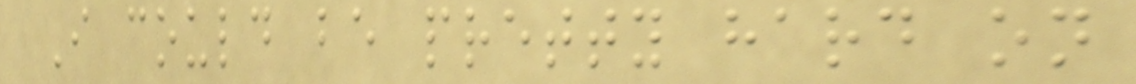I could be pretty hard on
